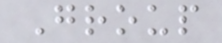Group
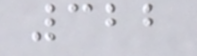322
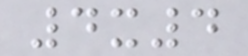4x4
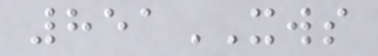851XWS
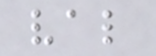val
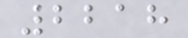2218
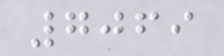7069
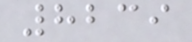8239
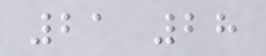21 28
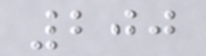200
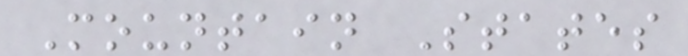Mountain States
